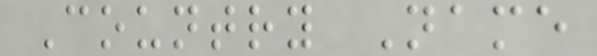Country Name
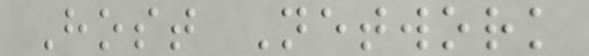Host Network
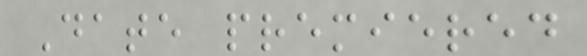Date premiered
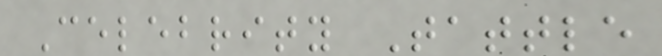Celebrity Tattle
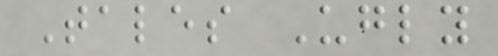Tales Ugly
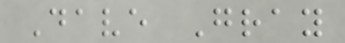Dave Gray
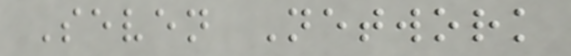Seven Network
